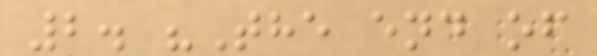2. "The end of
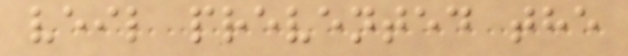veil prevented the
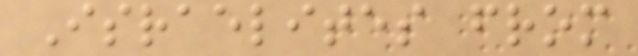Israelites from
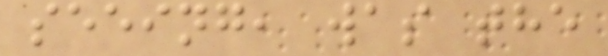seeing, was the
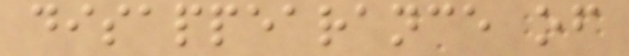disappearance of
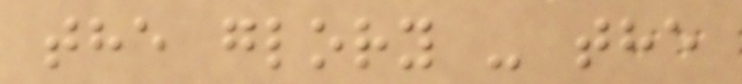the glory - the
